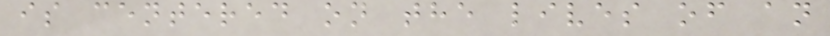is centered on the lives of an
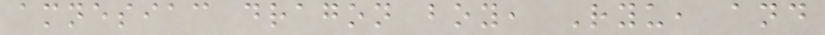amnesiac dragon boy, Ryu, and
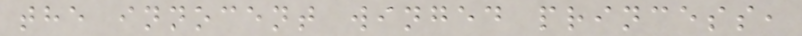the innocent winged princess,
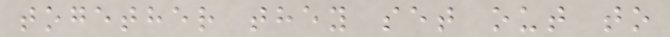together they set out to
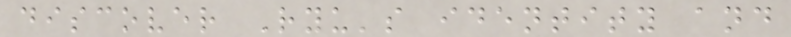discover Ryu's identity and
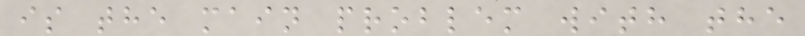is the main problem with the
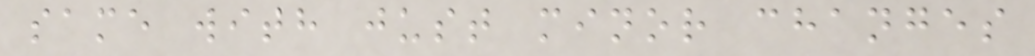same with just minor changes
